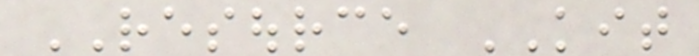RESOURCE KIT
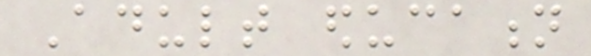Adult education
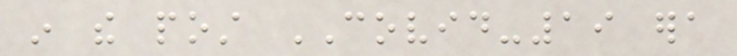in the post COVID-19 era
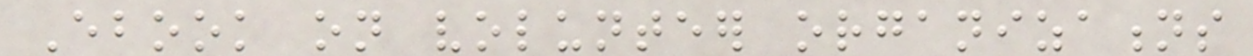Ebook on volunteer organizations
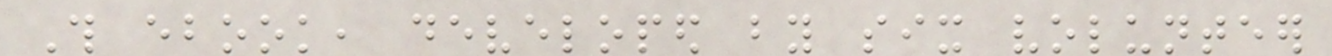This ebook, developed by six volunteer
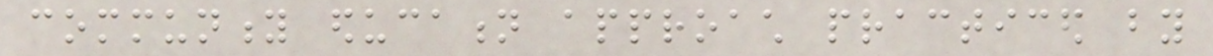community education approach practiced by
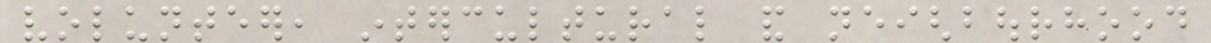volunteer, intercultural and neighbourhood
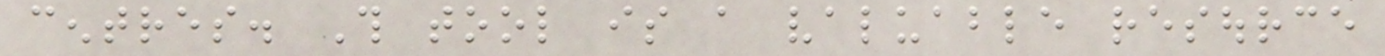centres. This tool is a valuable resource
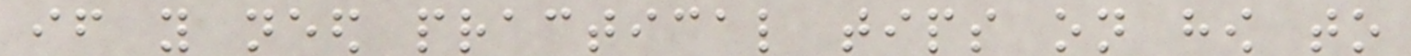if you need practical tips on how to
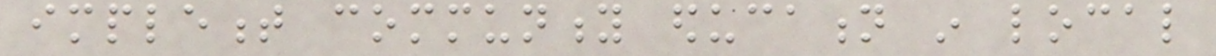implement community education in local
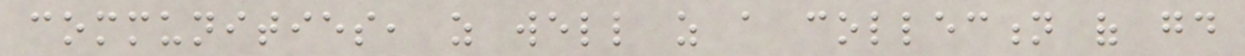communities, as well as a collection of good
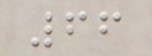66
